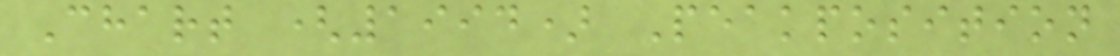Chart (1994) Peakposition
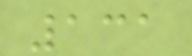131
